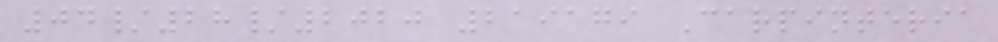04/28/2020 219179 Carpinteria
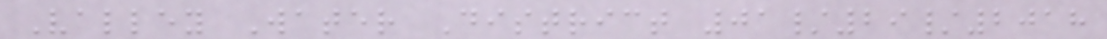Valley Water District 01/29/2018
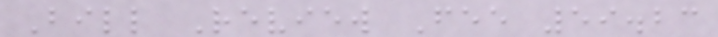Bill Review Fee 59.23
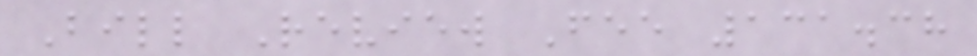Bill Review Fee 131.38
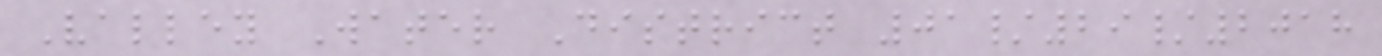Valley Water District 01/29/2018
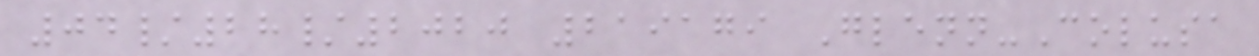04/28/2020 219179 Glenn-Colusa
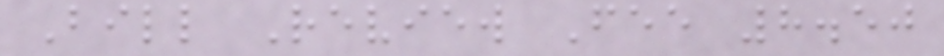Bill Review Fee 8.50
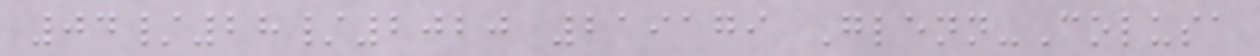04/28/2020 219179 Glenn-Colusa
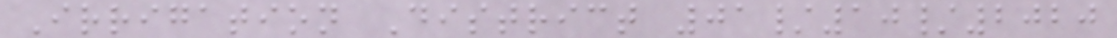Irrigation District 01/10/2020
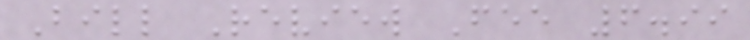Bill Review Fee 6.99
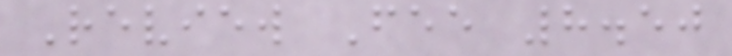Review Fee 8.50
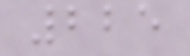225
